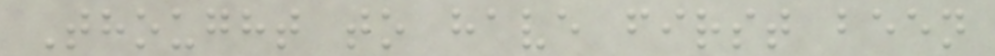Thought to have first been
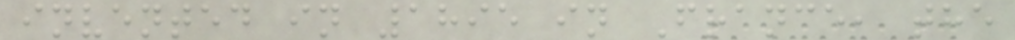invented in 1895 in France, the
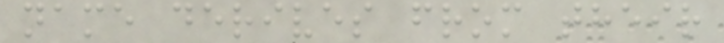name derives from their
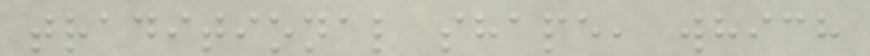traditional shape, which
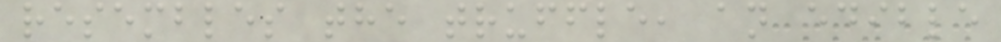resembles the truffle, an edible
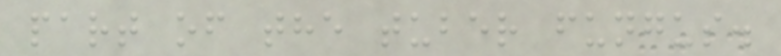part of the tuber fungus.
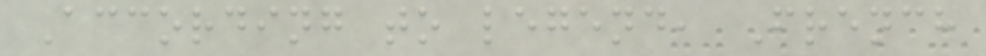According to legend, French
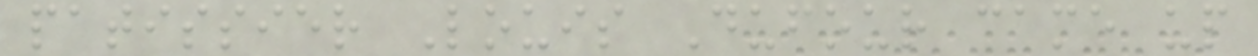patissier Louis Dufour came up
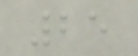25
